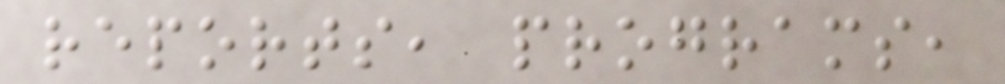reports, programs,
